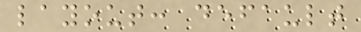layout: default
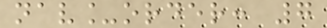nav_order: 7
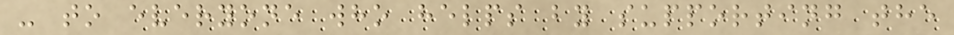- to everyone who helps by supporting the
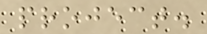project.
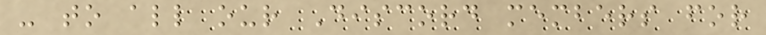- to all our Discord members for
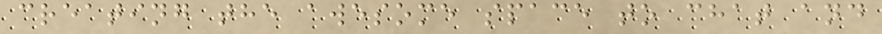creating the awesome space to chat and
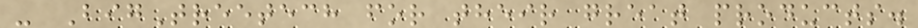- BigTreetech for their great products.
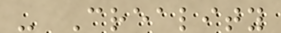- Creality
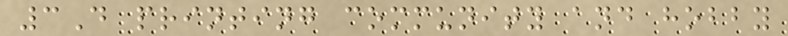3D printing community and hobby
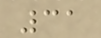31
